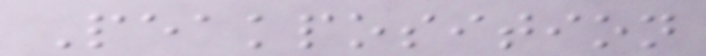Peakposition
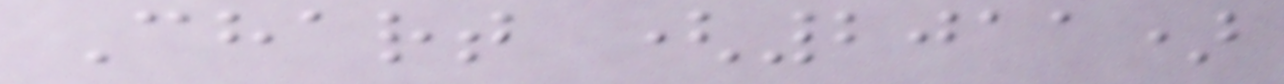Chart (2011)
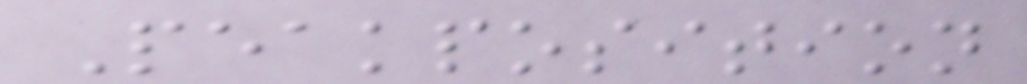Peakposition
